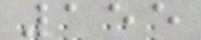155
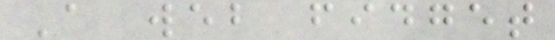A web fidget
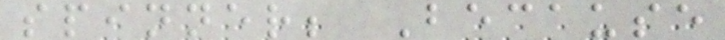spinner; Because
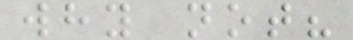why not?
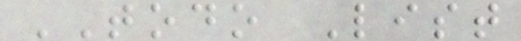TODO List
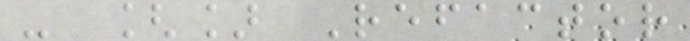- [] Refactor
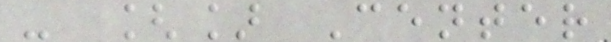- [] Center
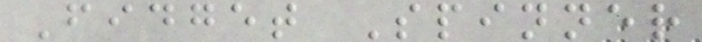Fidget Spinner
